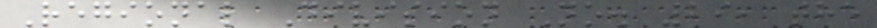Regional Division No. 29, the
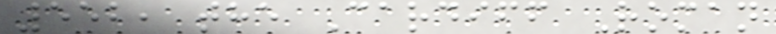552, the Cardiff Roman
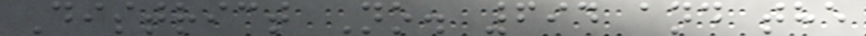District No. 694 and the
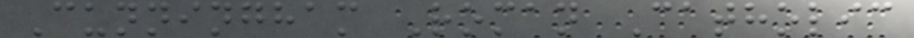Cunningham Roman Catholic
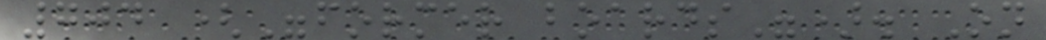704 ("former boards"). On
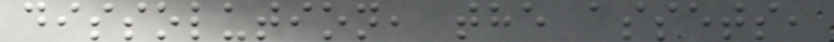dissolution, the assets,
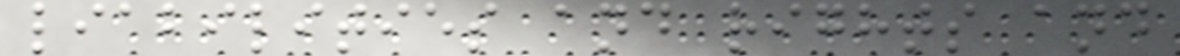liabilities and rights and
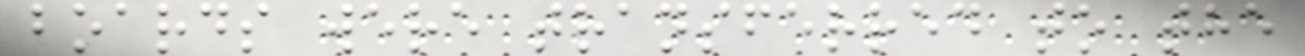boards were transferred to the
